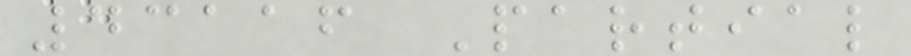43116 Partial
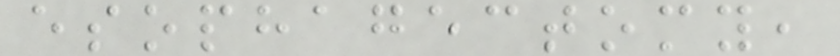esophagectomy,
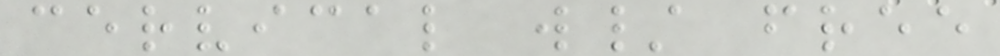cervical w/ free
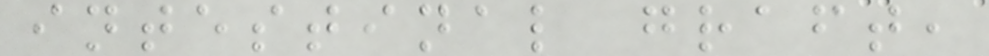intestinal graft,
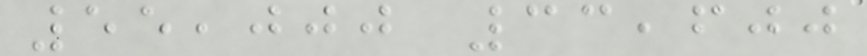55,000 33,600
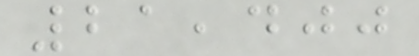21,400
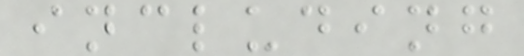including
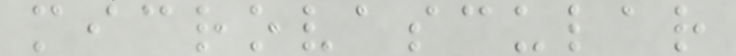microvascular
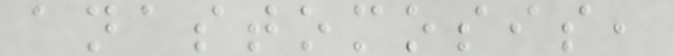anastomosis,
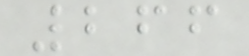266
